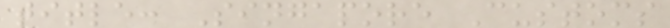title: Singapore Customs
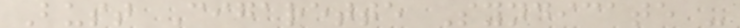Bust Cigarette Syndicate -
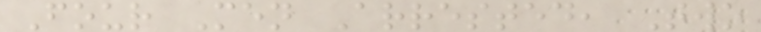Four Men Arrested, Two
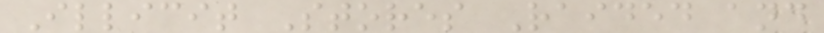Illicit Stores Raided and
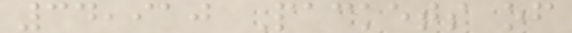34,910 Packets of
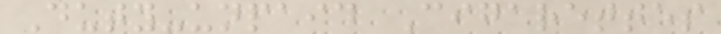Duty-unpaid Cigarettes
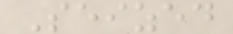Seized
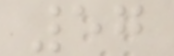57
